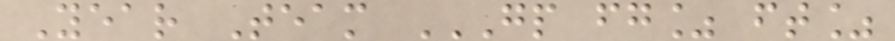Year Team GP FG% FT%
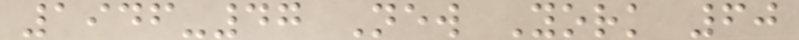1946-47 New York 60
